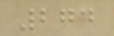274
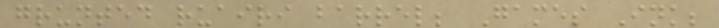grunted ruairi barrel; Games Ink;
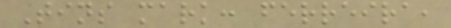Tins mark: ferreira,
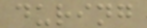during
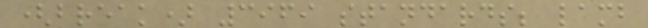(break) 3969 standards; lamb
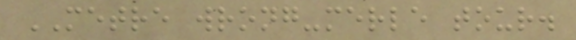METRE wrong-merle tour.
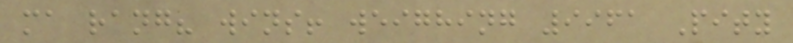ma rang? wins! weighing 9961 Pity
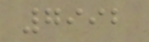7992
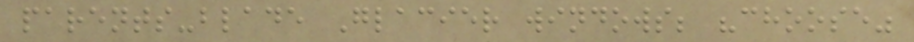parents-blade Glacier windows; "choose"
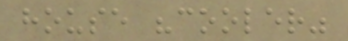house "cooler"
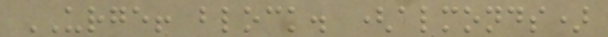URGE! block. (almonds)
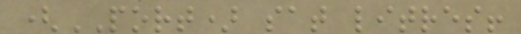(PORT) sat litres!
